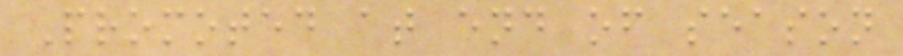Promoted at end of season
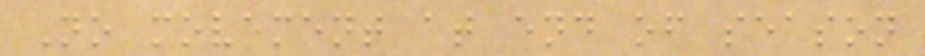No movement at end of season
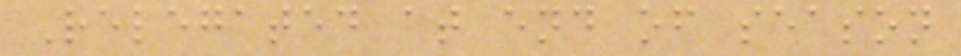Relegated at end of season
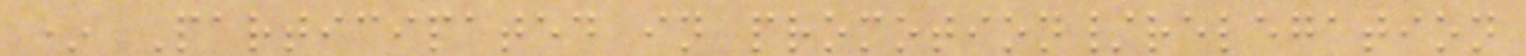* Participated in promotion/relegation
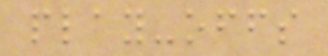play-offs
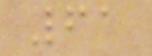61
